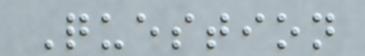Question
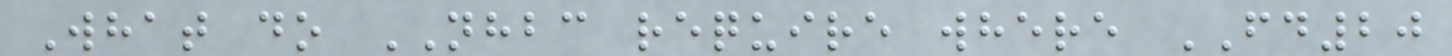What do NHBC require where FD20
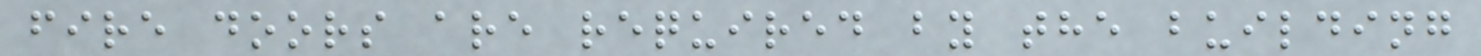fire doors are required by the building
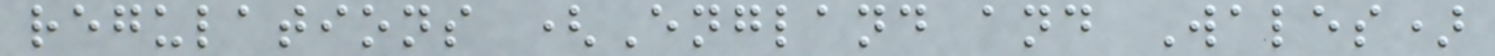regulations (England and Wales)
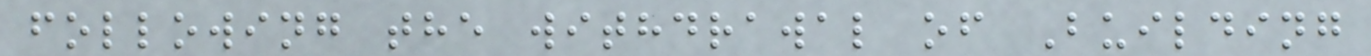following the withdrawal of Building
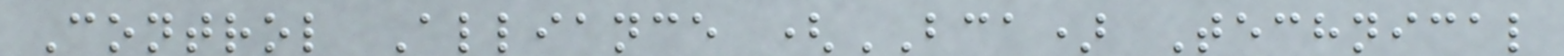Control Alliance (BCA) Technical
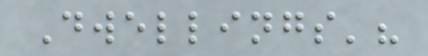Dwellings'?
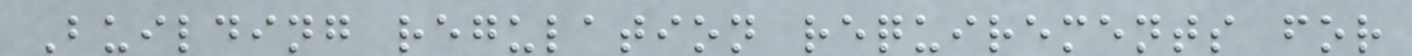Building regulation requirements for
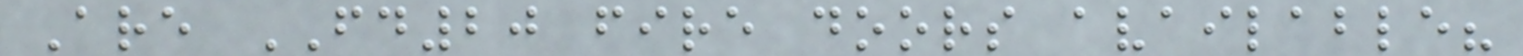Are FD20 fire doors available?
